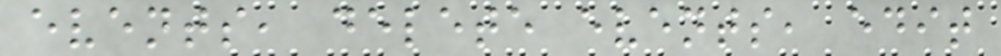events, delete events, edit
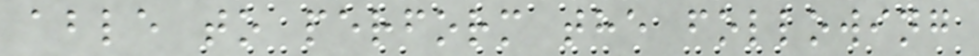able to perform the following
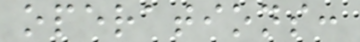operations:
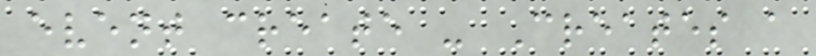event create - Creates a
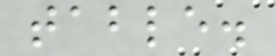table.
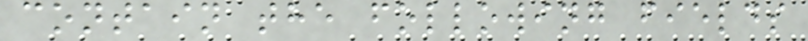contain the following fields
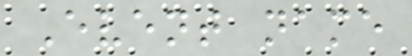Event name
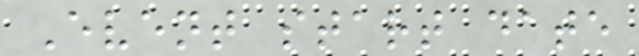Event start date
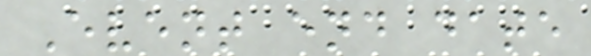Event end date
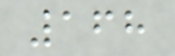168
